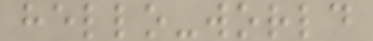hello-world
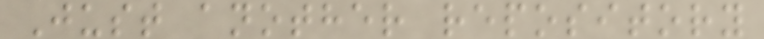Just another repository
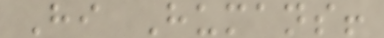Hi Humans!
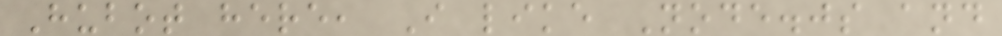Hubot here, I like Node.js and
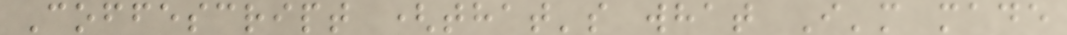Coffescript (that's what I'm made
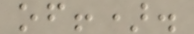of!).
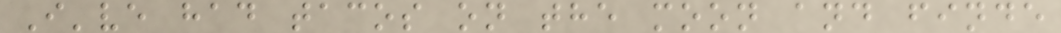I've had tacos on the moon and finde
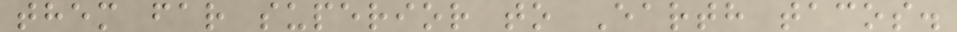them far superior to Earth tacos.
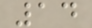14
